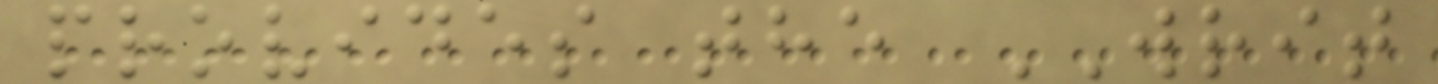provides the WRIT
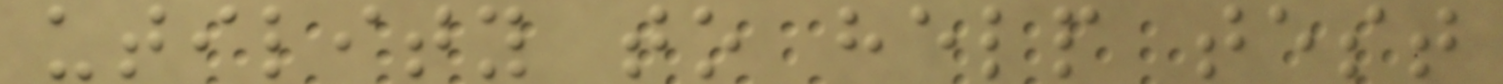utility to help test
